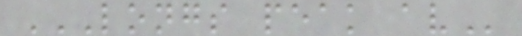LONGS PEAK AV
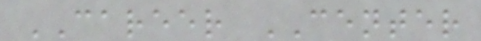CAREER CENTER
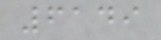6149
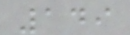149
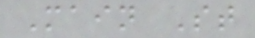Main St
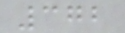372
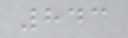843
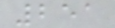251
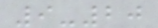9-20
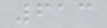613
